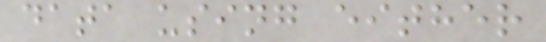data using either
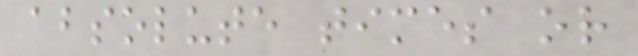absolute times or
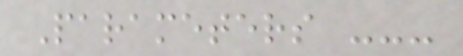Parameters ---
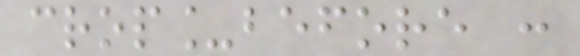crop_before :
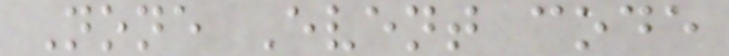None Event code
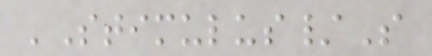'Stimulus/S
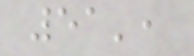51',
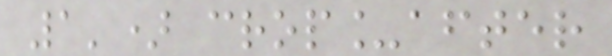1') crop_after
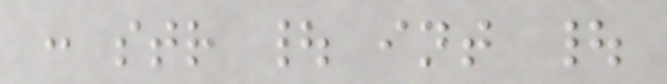: str | int |
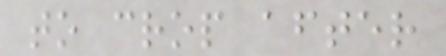to crop after
